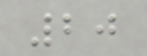20
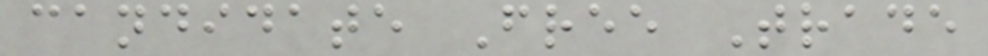candidate Free Trade
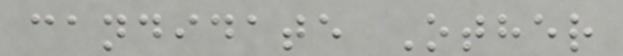candidate Other
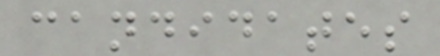candidates
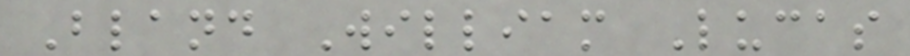Bland William Lucas
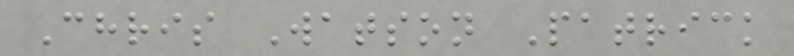Chris Watson Patrick
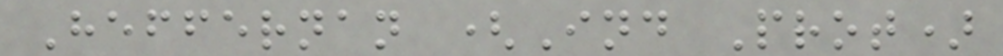Heffernan (Ind Prot)
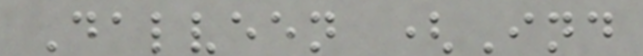Dalveen (Ind
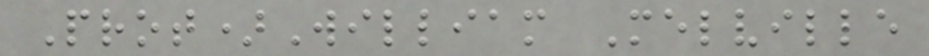Prot)William Melville
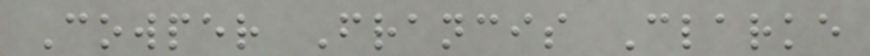Cowper Francis Clarke
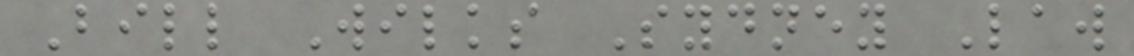Bill Wilks Sydney Law
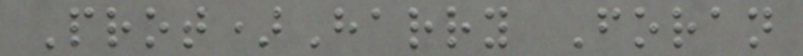Prot)Harry Foran
